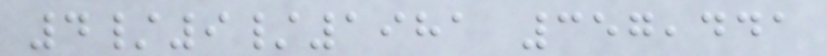4/9/1981 357,441
